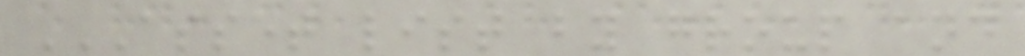ASSET LIST BY GROUP AND
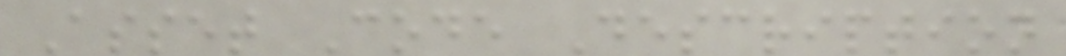Asset Code Description
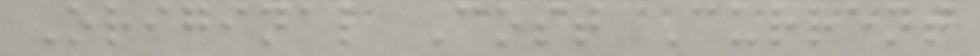Original Cost Current
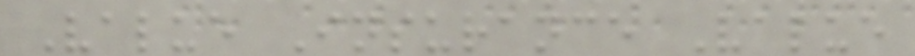Value Insurance Value
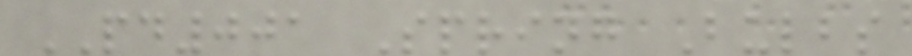PD001 Spring Bulbs
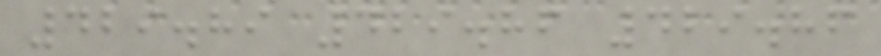429.89 429.86 429.86
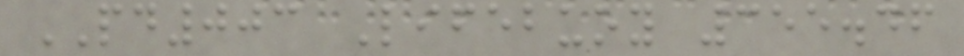PD003 Lifebuoy 355.46
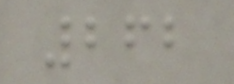262
